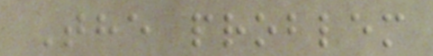The problem
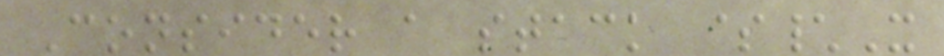Consider a stack $\X
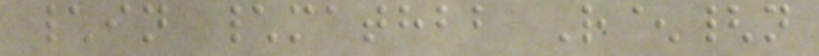\in \mathbb R^{n
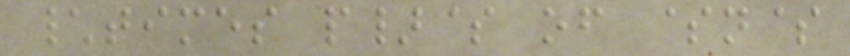\times p}$ of $n$
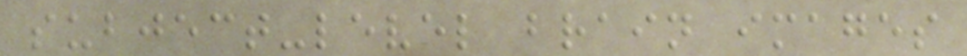subject-level brain images
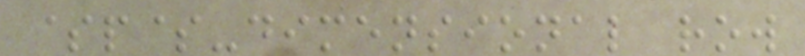$p$-dimensional row
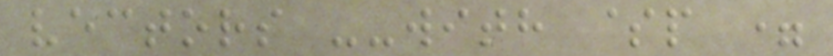vectors --with $p =
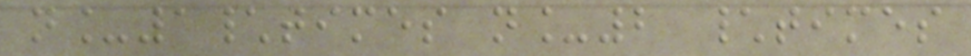n_1\times n_2 \times
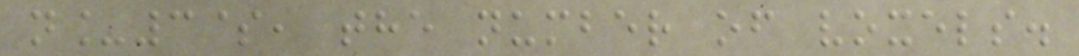n_3$, the number of voxels.
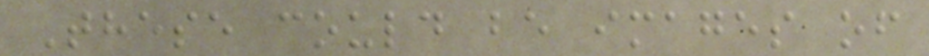These could be images of
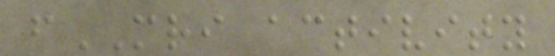fMRI activity
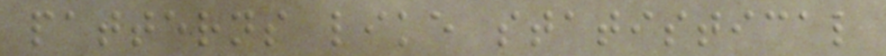patterns like statistical
